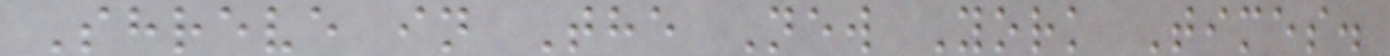Shreve in The New York Times.
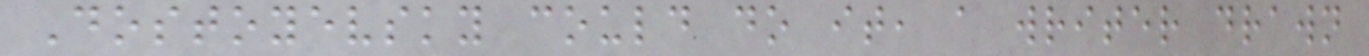Dostoyevsky could do it, a writer drawn
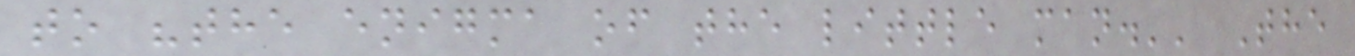to "the enigma of the little man.'' The
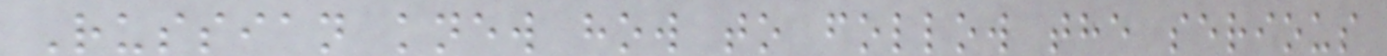Russian knew how to follow the serious
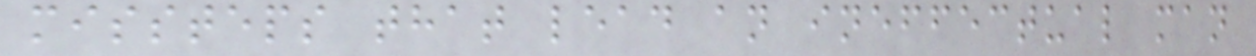missteps that lead an ineffectual man
